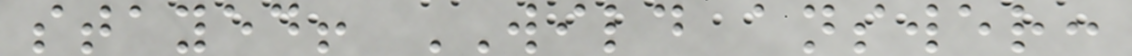stayed! WILD answer:
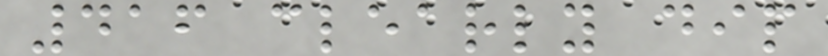416 clearly dip
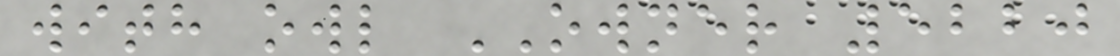with owl OWNER 5220
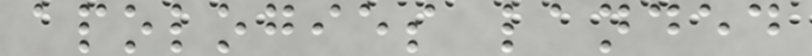apologies landed
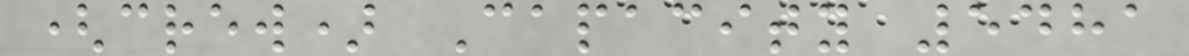(crew) Capacity 5481
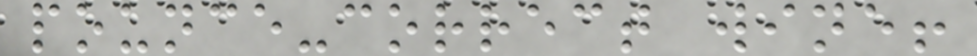pounce-correct wine!
